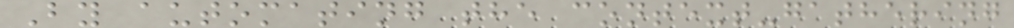By automating the context-gathering
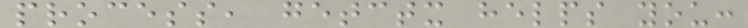process, getctx helps you:
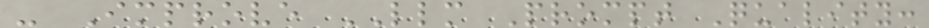- Improve LLM Prompt Quality:
